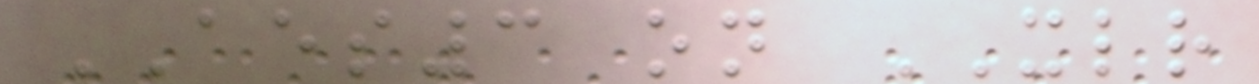AES3 on XLR
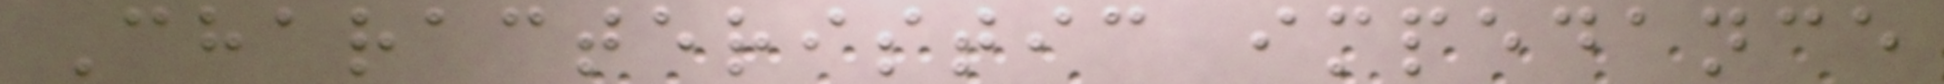Characteristic impedance
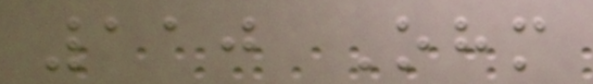110 Ohm
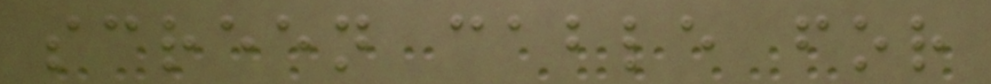screen cable for
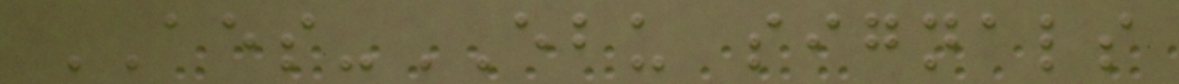AES-EBU signals
